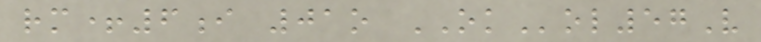rm+6i 01o OKol57V
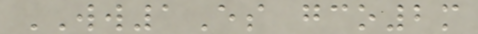WW1Es gco2m
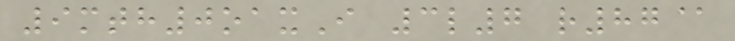9mth0oaxI 3l7 r87@
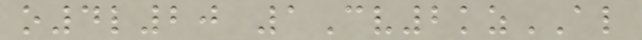o4l20 1Cv2kzAL
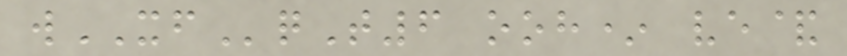wXFqT6 ooh* ve&
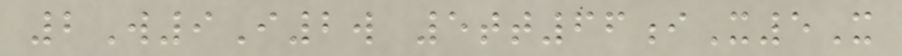2W9I2w 5tt66iX5X
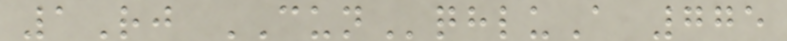1Rj CUNqhluA 775
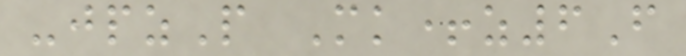-jpzP Mk+z6F
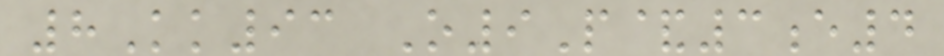8Kk93 O9P&3e4
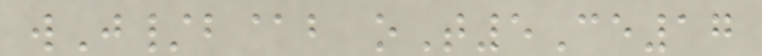wJ/b@b oT5Ce17
